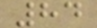84
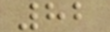82
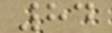84
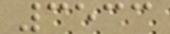3533
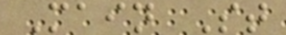Main St
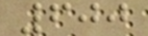600
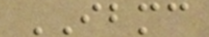IBMC
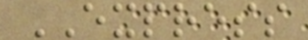EXPRESS
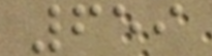659
